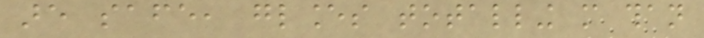are safe, glances totalling more than
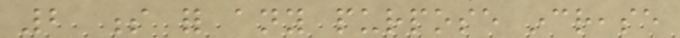2 s for any purpose increase
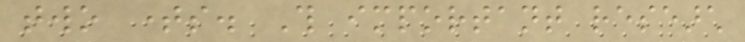two times. This important research
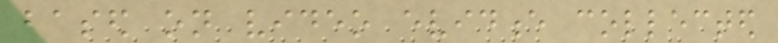based on video evidence collected
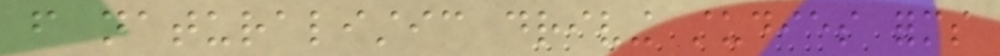from naturalistic driving studies forms
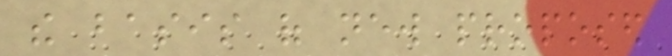the basis of new proposed
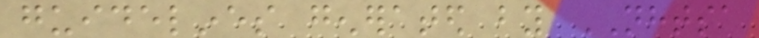guidelines generated by NHTSA
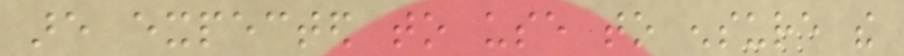are expected to use to ensure the
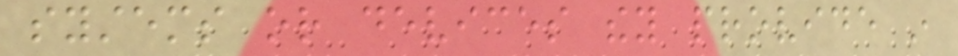systems or devices they provide in
